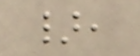},
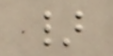}
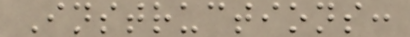Instructions:
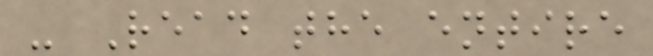- Read the entire
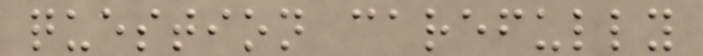question carefully
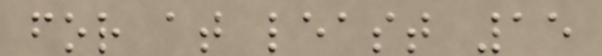for at least 15
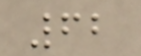62
